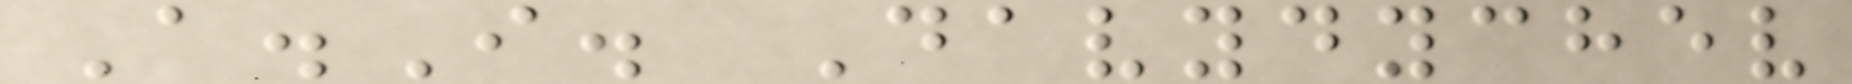A.I. Davydychev
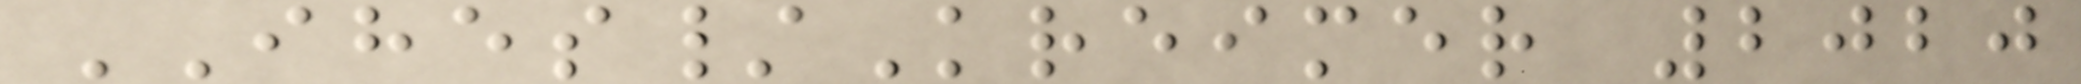IHES/Kreimer 2020
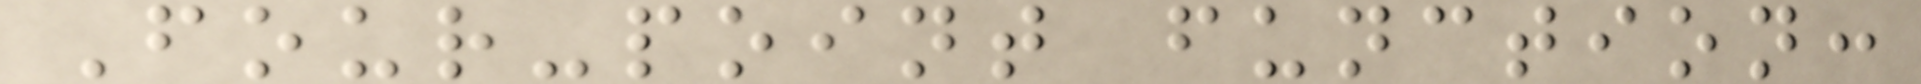Four-point function:
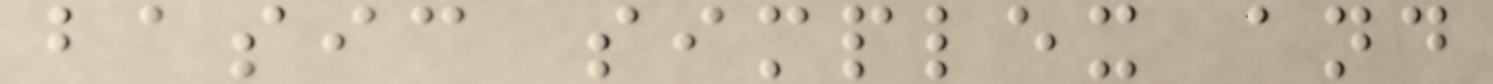basic simplex and
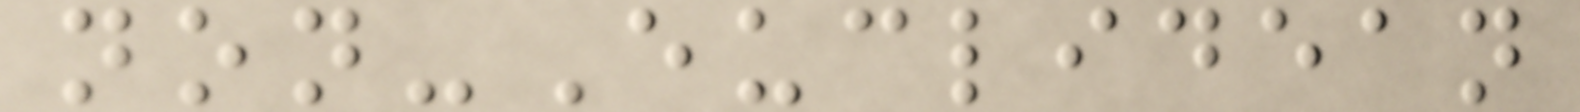non-Euclidean
